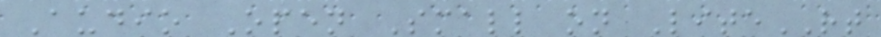Audio Open Small on LiteRT
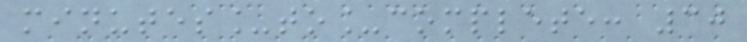minutes_to_complete: 30
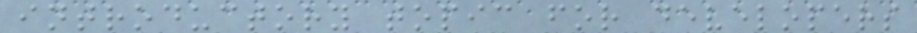introductory topic for developers
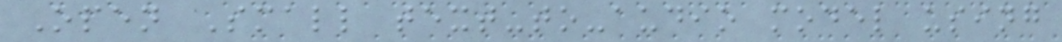Open Small text-to-audio model using
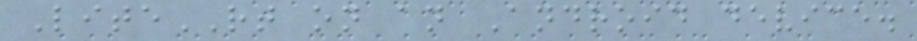LiteRT on an Android device.
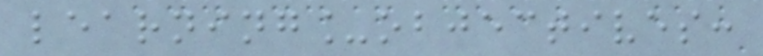learning_objectives:
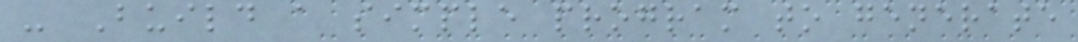- Build a simple program to generate
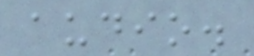audio.
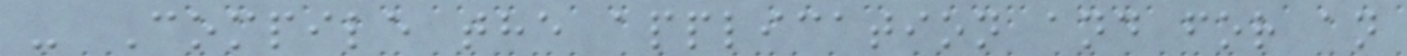- Compile the application and for an
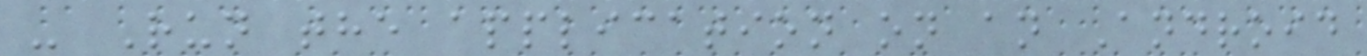- Run the application on an Android
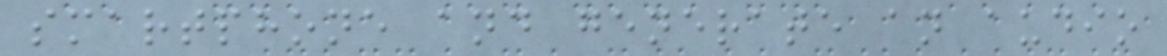smartphone and generate an audio
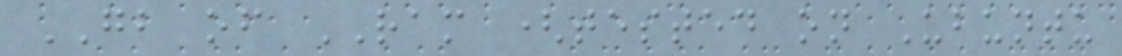GB of RAM (tested on Ubuntu
